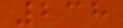238
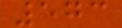573
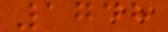1748
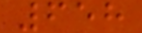658
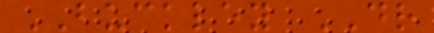BUCKLEY DR
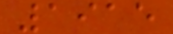1915
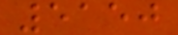5150
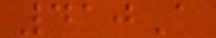410A
